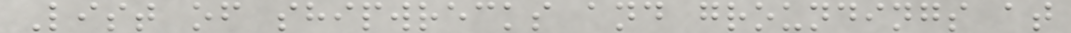List of shipwrecks and groundings at
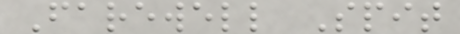Farewell Spit
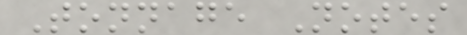Tonnage Notes
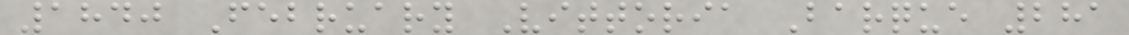1840 February Vittoria Barque 281
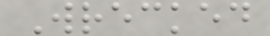Wrecked
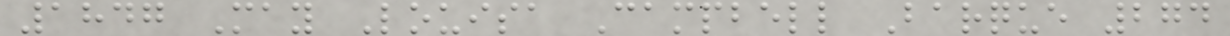1847 May Louisa Campbell Barque 274
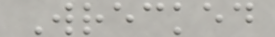Wrecked
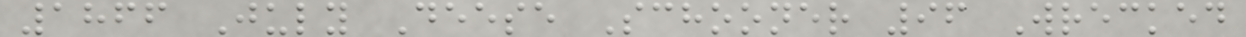1866 July Deese Schooner 96 Wrecked
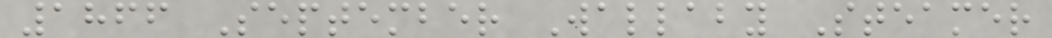1866 September Wallaby Steamer
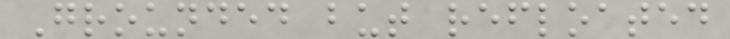Grounded but refloated
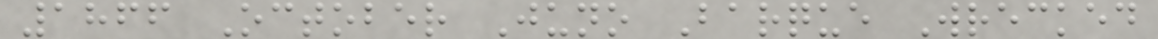1866 October Juno Barque Wrecked
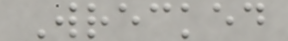Wrecked
